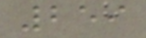259
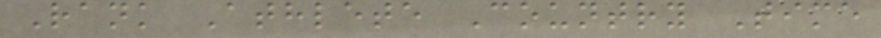Rank Athlete Country Time
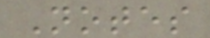Notes
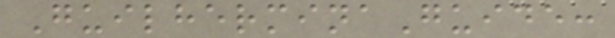GuilherminaGuide:
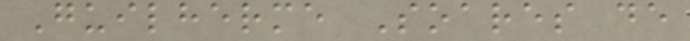Guilherme Soares de
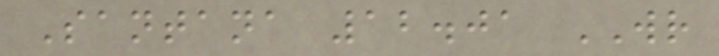Santana 12.01 WR
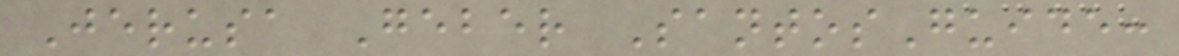Jerusa Geber SantosGuide:
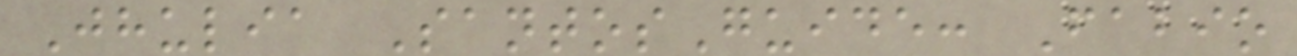Jhulia SantosGuide: Fabio
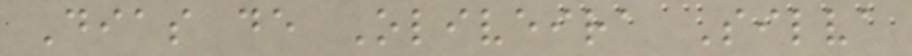Dias de Oliveira Silva
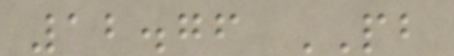12.76 PB
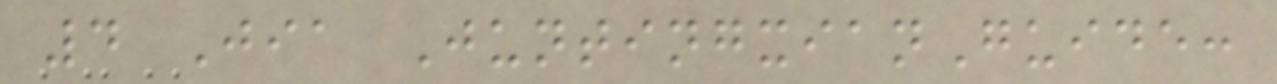4 Jia JuntingxianGuide:
